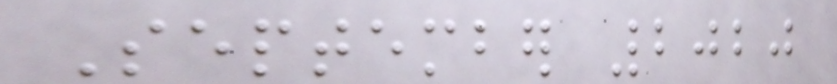September 2020
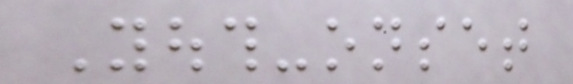Youth-onset
